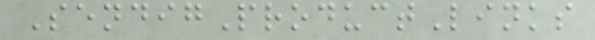SendigProductLinks
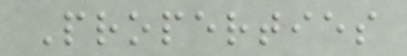Properties
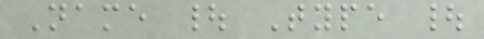Name | Type |
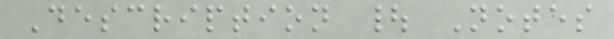Description | Notes
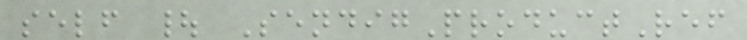self | SendigProductRef
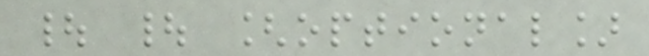| | [optional]
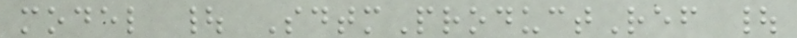model | SdtmProductRef |
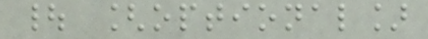| [optional]
